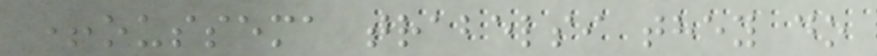+oussema trabelsi they do
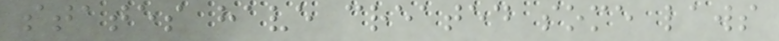states have created some laws
